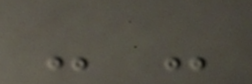- -
